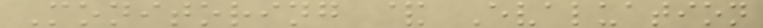Monitoring & Evaluation
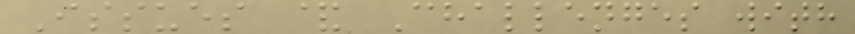Issues & Challenges with
